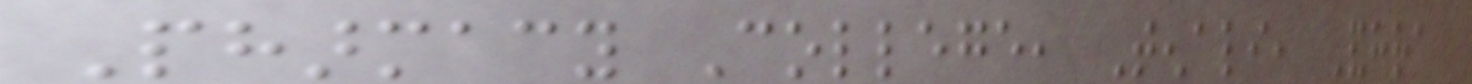Pharmacy College, Tenali, Andhra
